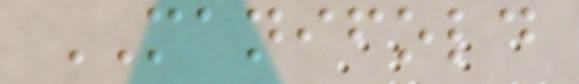MANIFOLD
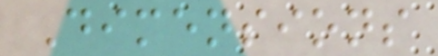Dimensions
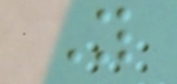Y
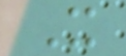X
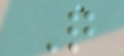Q
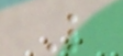L
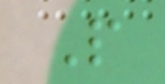P
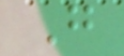G
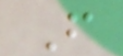F
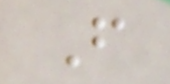F
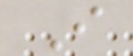I
